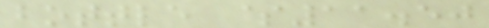bottle $11.50
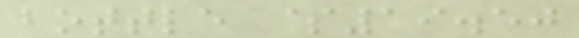bottle $19.50
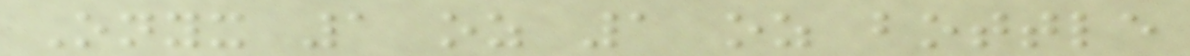Onyx 1 oz 1 oz bottle
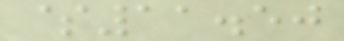$11.50
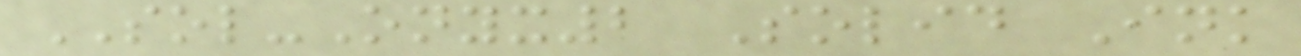SOL-Onyx2 Solid Ink
